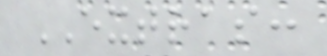EXTRAS:
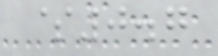$0.7
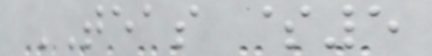TEAS $5
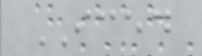ICED
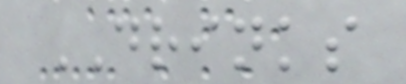DRINKS
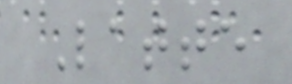Latte
